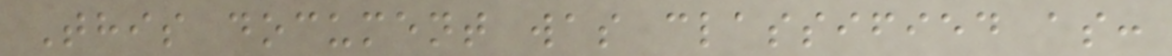This document was classified as:
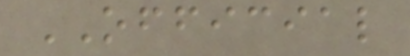OFFICIAL
